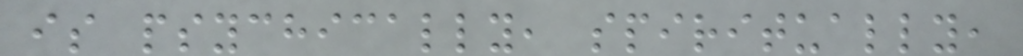is psychically, spiritually,
